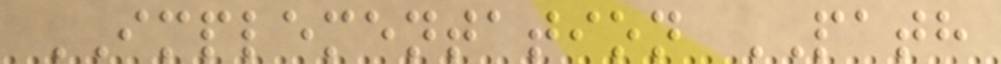IMPLEMENTATION PATH
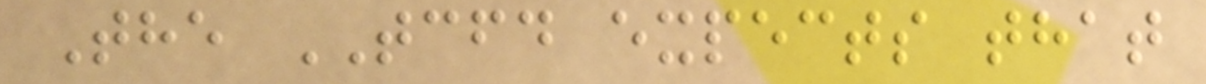The TCFD expects that
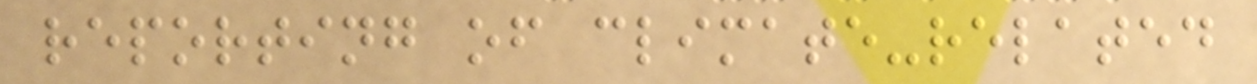reporting of climate-related
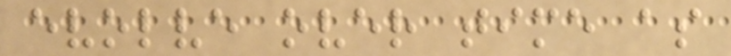evolve over time as
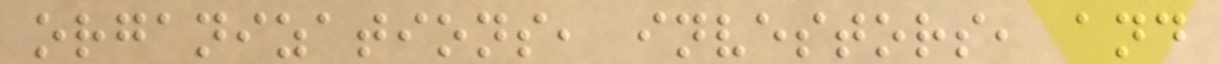organizations, investors, and
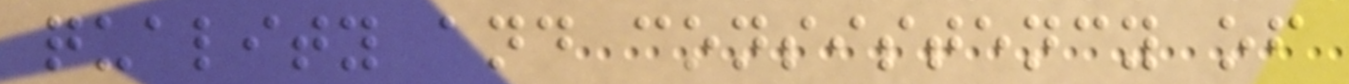quality and consistency of
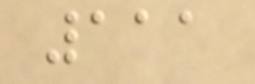111
